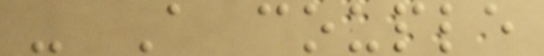- A couple
